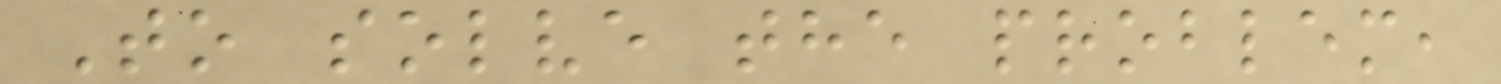To solve the problem,
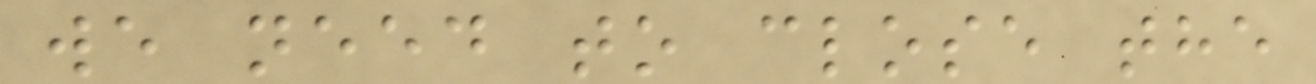we need to close the
